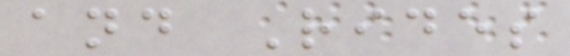and Rides
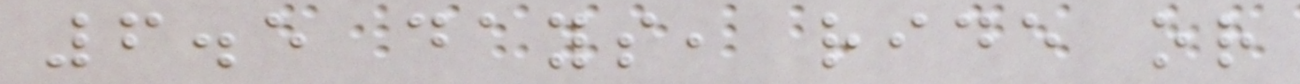6.5 days, ride or
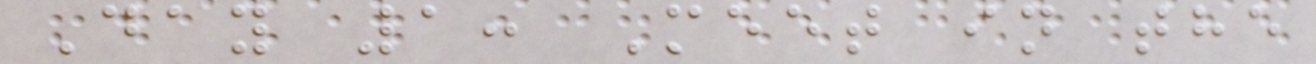Day 1: Meet in the
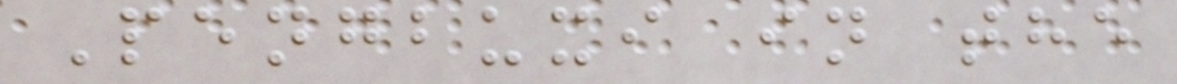Pengbuxi in the
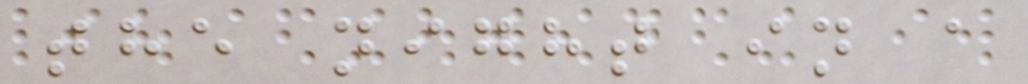the night in a
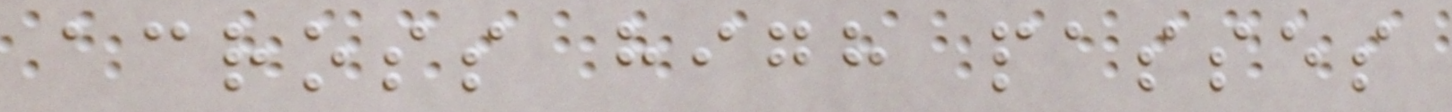across high passes
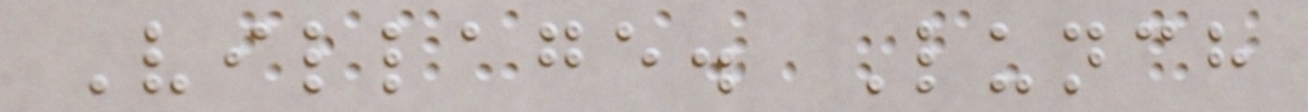Village. Lunch
